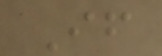If
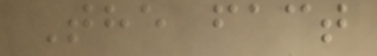The fact
